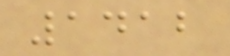1412
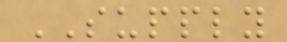SUPPLY
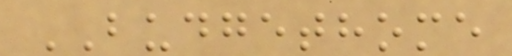BUDGETHOME
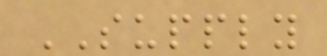SUPPLY
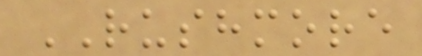RUSHMORE
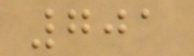701
